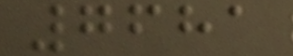7681
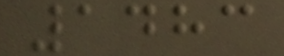1483
